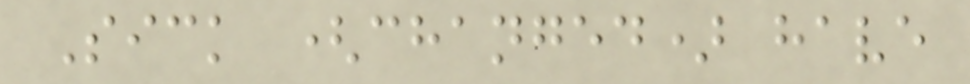Sick (changed) have
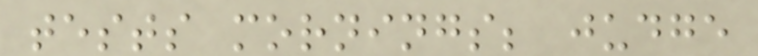tests mornings; judge
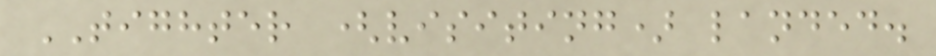TIGHTER (visiting) landed.
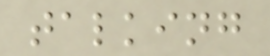talking
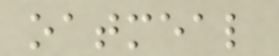oatmeal
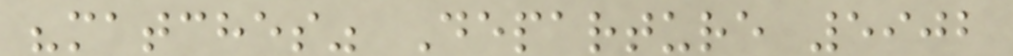"matches" Departure 5902
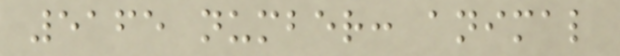5165 number: animal
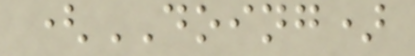(DOING)
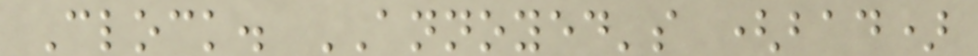Clock. ANNOYED's (bad)
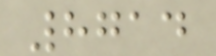8714
